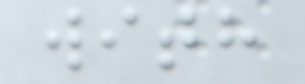with
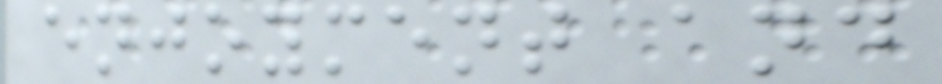enjoyment and
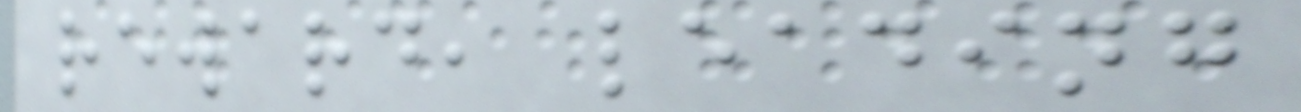reward, leading
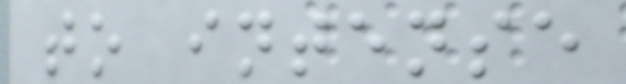to intense
